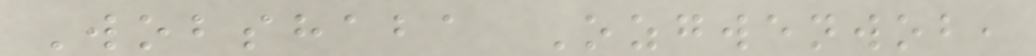Wobshaba Ozgwenwob,
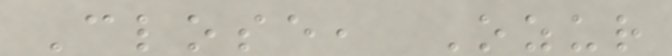Close, Ozur
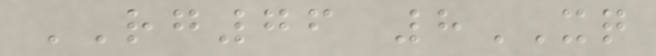RG76 8XQ
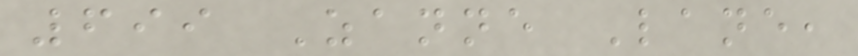699 Zanne Lane,
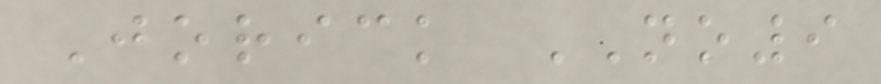Jorick NO9
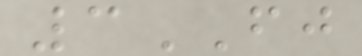3FJ
